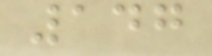147
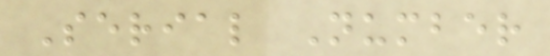Serial Number
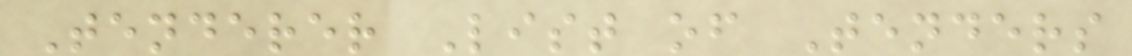Tenderer List of Tenders
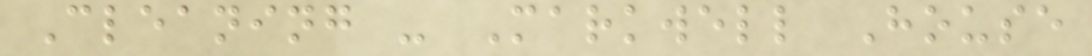Cleaning - Markwell House
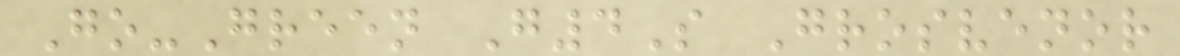Go-Green G4S Grosvenor
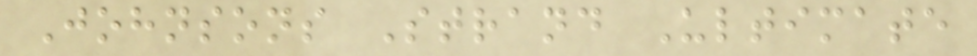Johnsons Strand Ultimate
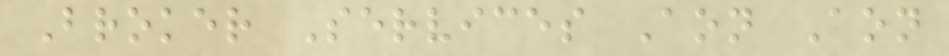Broker Services Aon Aon
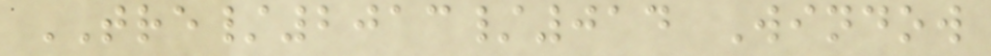TRE/2013/014 Window
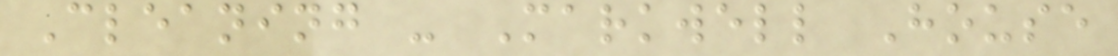Cleaning - Markwell House
